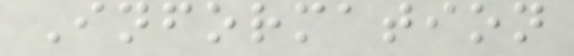Information
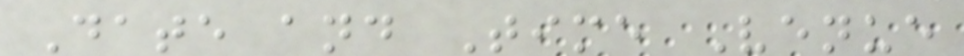Date and Time Venue
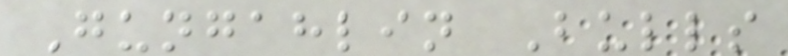Gungahlin Bulls
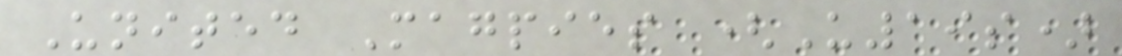United Magpies (U19s)
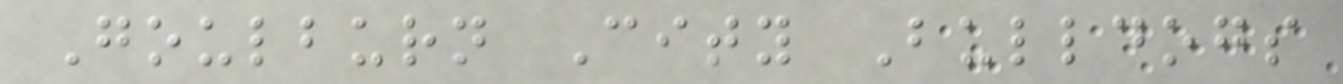Goulburn City Bulldogs
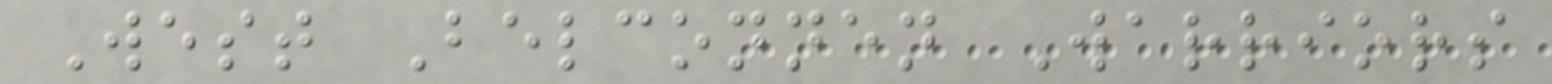West Belconnen Warriors
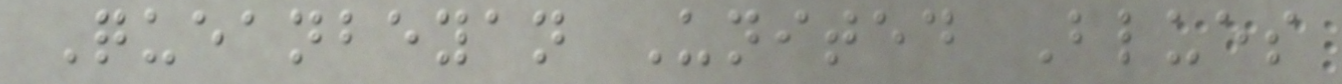Queanbeyan United Blues
